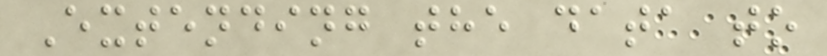Extending the data to
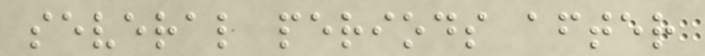several periods after
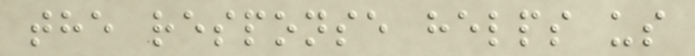the response helps us
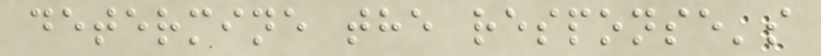determine the response's
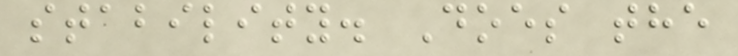stability. Does the
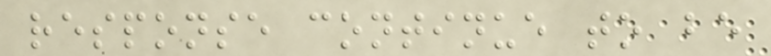response continue to be
